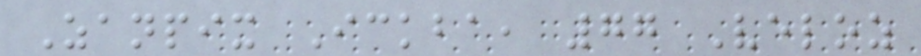Zanpix Ickba, 77 Veloz
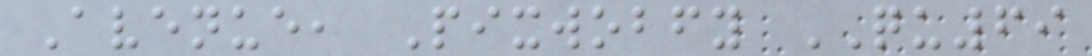Avenue, Pixwobfy QU69
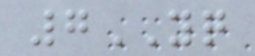7YQ
